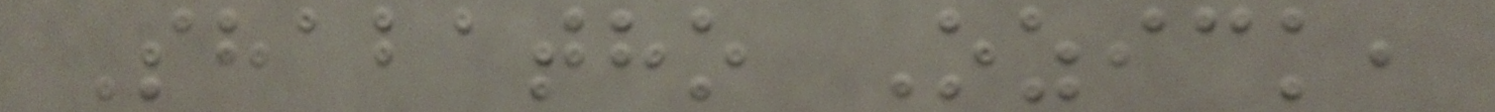Shabatho Ozick,
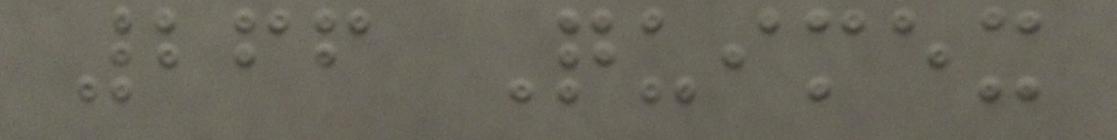266 Quimex
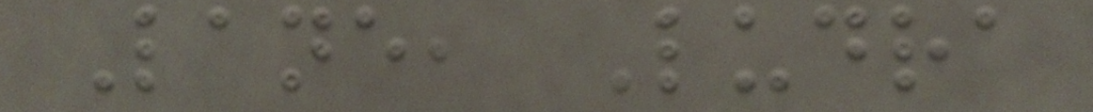Lane, Ludra
